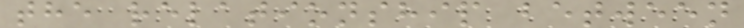the relationship between
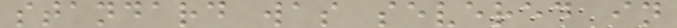standard was severed in
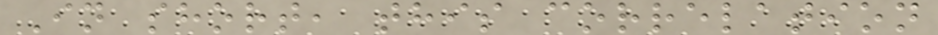In short, this correlation
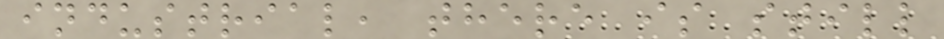industrial, there is still
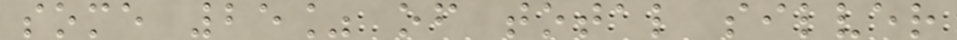some 25% of total silver
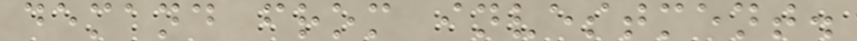demand from investment.
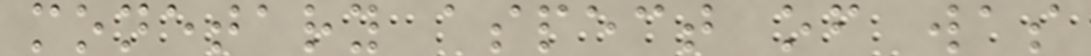monetary aspect of was
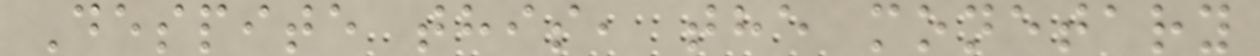Despite this, the monetary
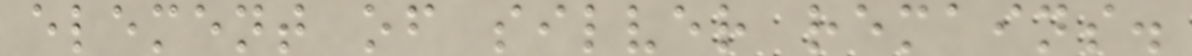element of silver remains.
